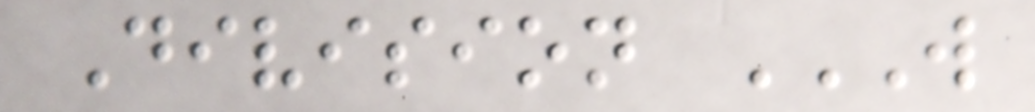Division W
